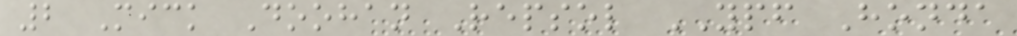2 Mick Doohan Repsol YPF Honda
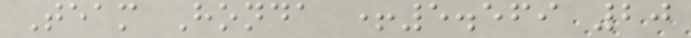Team Honda +5.569 20
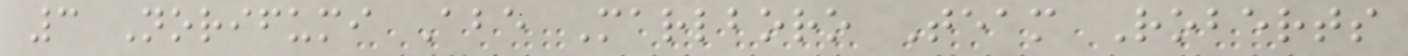3 Norifumi Abe Marlboro Team Roberts
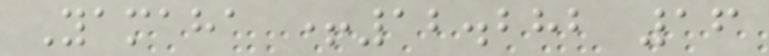Yamaha +12.282 16
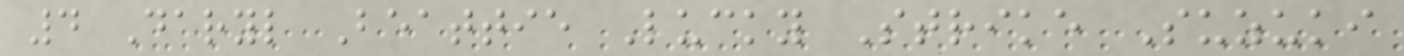4 Daryl Beattie Lucky Strike Suzuki
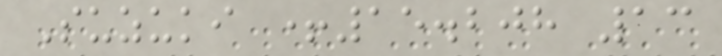Suzuki +15.208 13
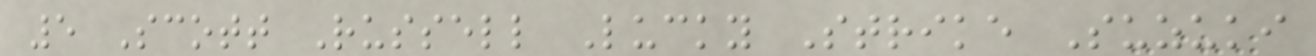5 Scott Russell Lucky Strike Suzuki
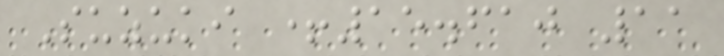Suzuki +15.610 11
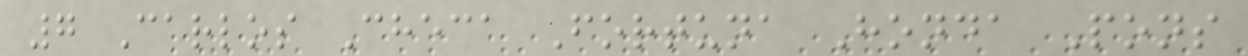7 Carlos Checa Fortuna Honda Pons
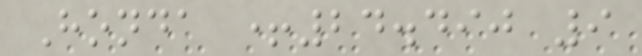Honda +24.490 9
